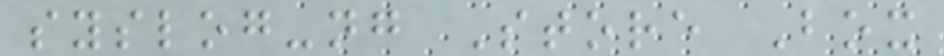syslog-ng Store Box
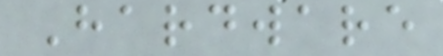Hardware
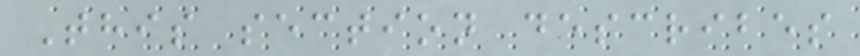This section describes
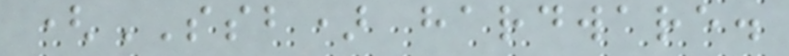(SSB) hardware.
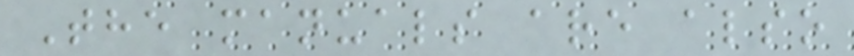The manuals are also
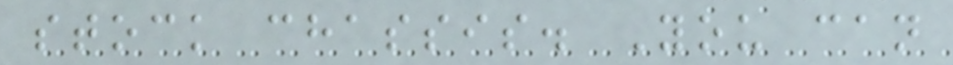stock chassis. You can
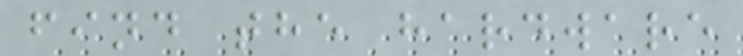find the hardware
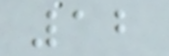12
